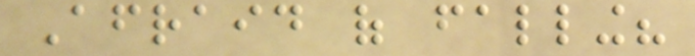Afraid of falling?
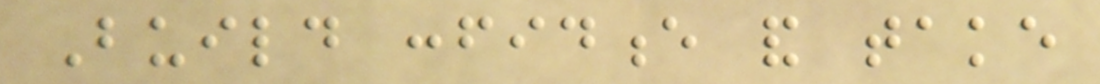Build confidence and take
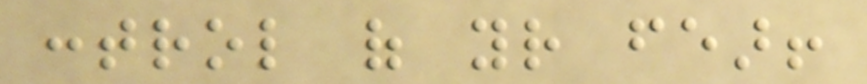control of your fear!
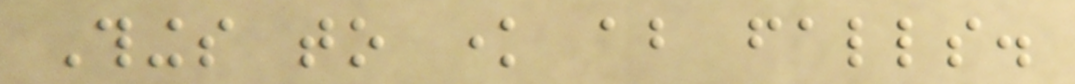Things to know about falls.
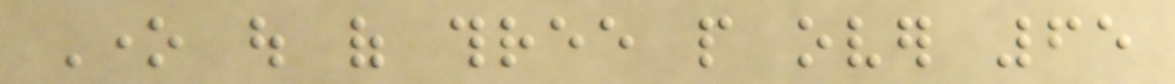One out of three people over 65
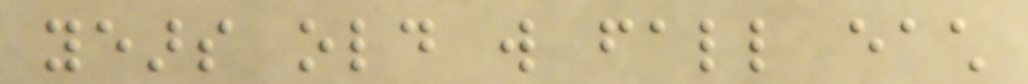years old will fall each
